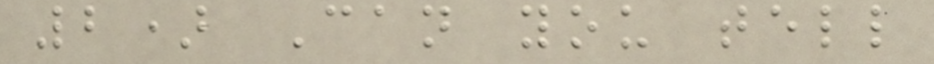2) Can you tell
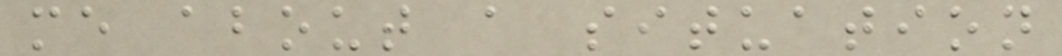me about a situation
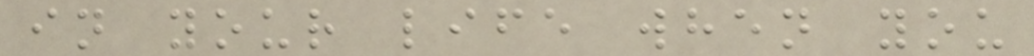in your life when you
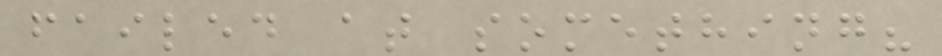failed at something?
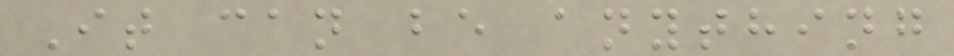It can be anything
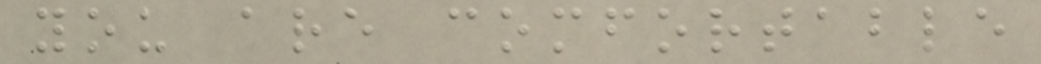you are comfortable
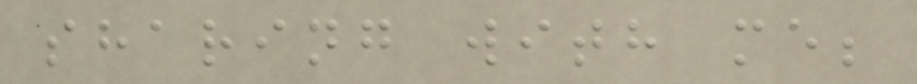sharing with me;
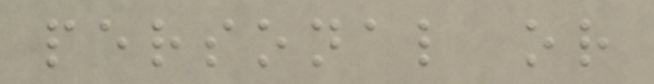personal or
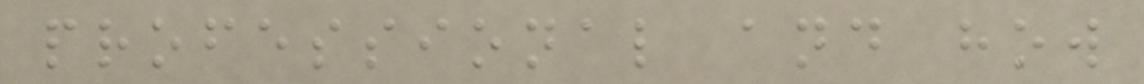professional and how
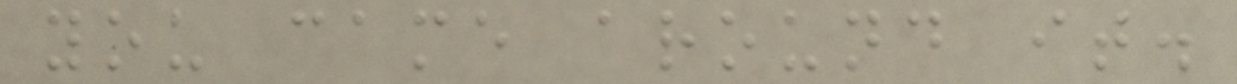you came around it.
